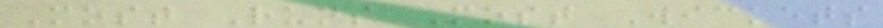Most Runs Most Wickets
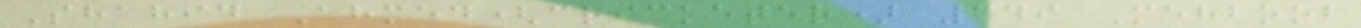Shahid Ahmed(cricketer) 349 Mehboob
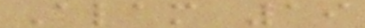Alam 19
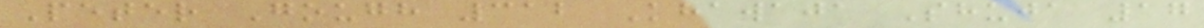Peter Gough 312 Khawaja Shuja 17
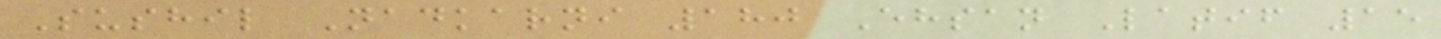Sushil Nadkarni 180 Ehsan Latif 15
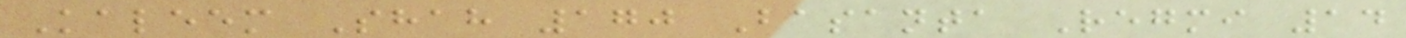Kaleem Shah 170 Basanta Regmi 14
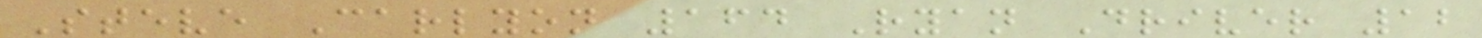Steve Carlyon 164 Ryan Driver 12
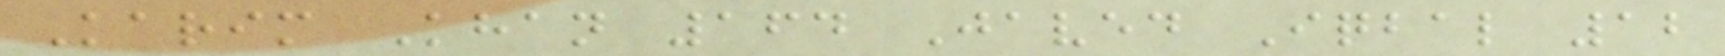Karim Khan 164 Javed Iqbal 12
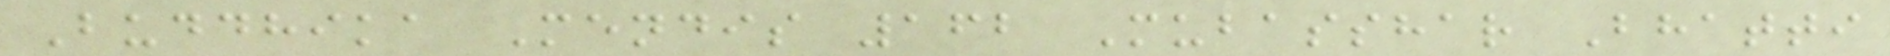Buddhika Mendis 162 Mubasshar Bhatti
